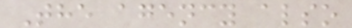The agency also
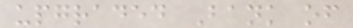upgraded Bank of
